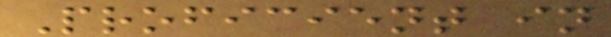Proficient in
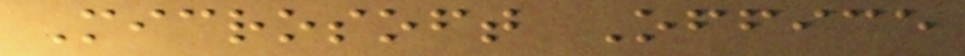Microsoft Office
